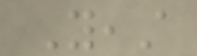Yeast
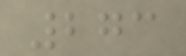273
